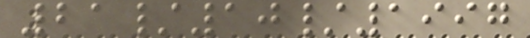21/10/1997
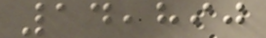14,890
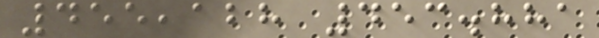455,128 453.881
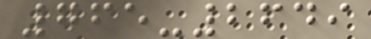765-2649
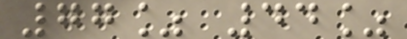77% 44%
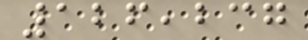126,237
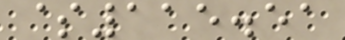$115.51
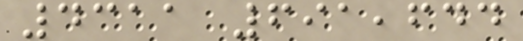4311 691,644
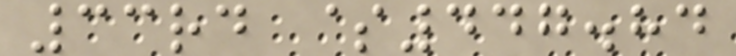33rd $447.84
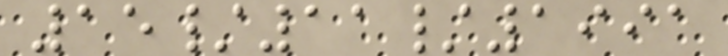15/11/1991
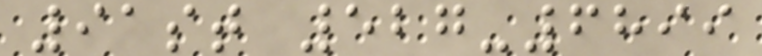91st 527-6899
